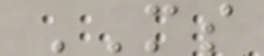MS
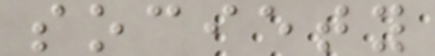society
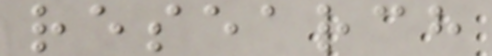research
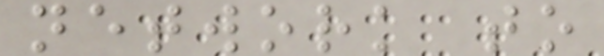network to
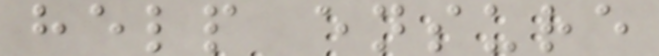help ensure
